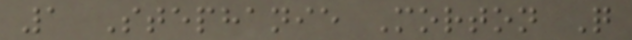1 Stephanie Morton Q
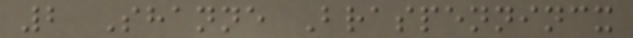2 Shanne Braspennincx
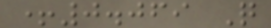+0.069 Q
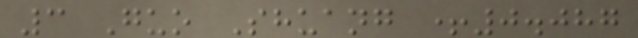3 Guo Shuang +0.087
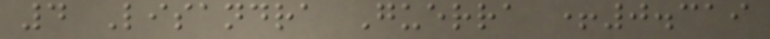4 Lisandra Guerra +0.319
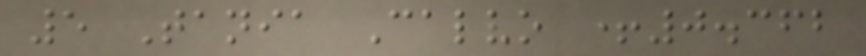5 Tania Calvo +0.362
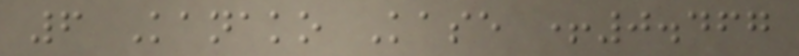6 Kanako Kase +0.467
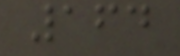164
